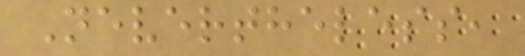Nevertheless,
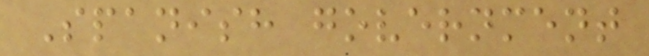Spanish government
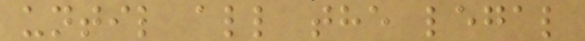until all the legal
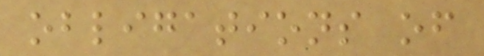obligations of
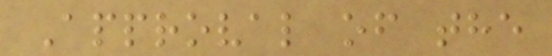Approval of the
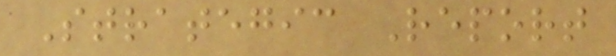Strategic Report
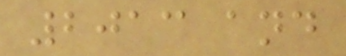2013 and
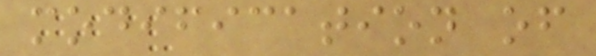modification of
